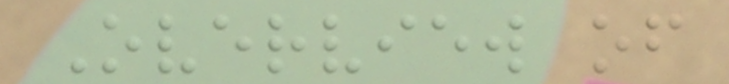Overview of
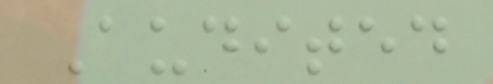Audited
